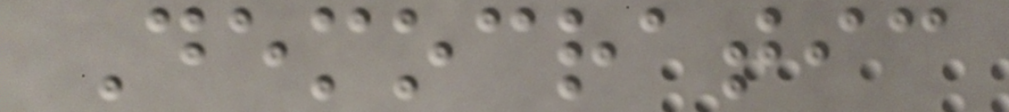Democratic
